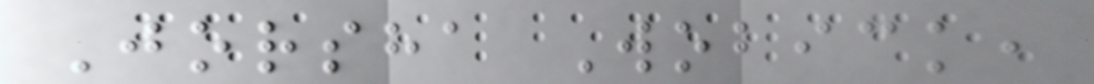Jorsha Wobick,
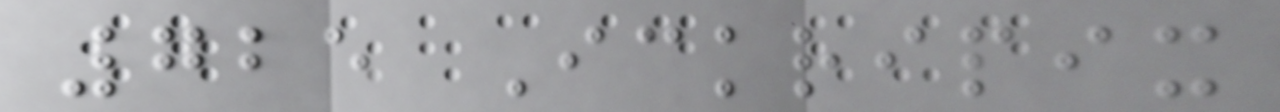725 Ickripix
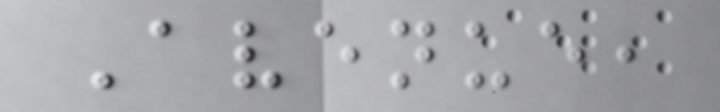Avenue,
